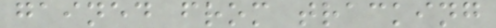gained from tracking
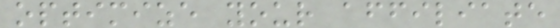optimize your affiliate
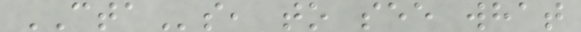CTAs, to see what
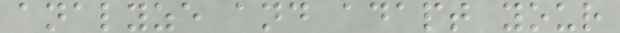analyze and adapt your
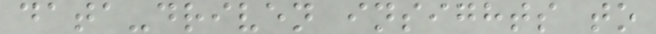data-driven insights to
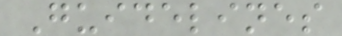Guidelines
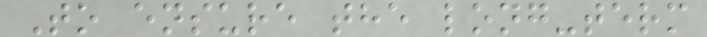To ensure the long-term
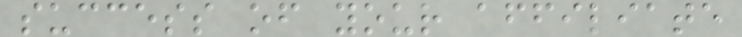success of your affiliate
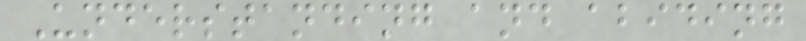Understanding and abiding
